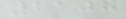2108
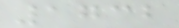1732
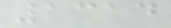1314
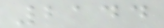2144
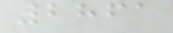2861
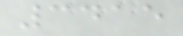3415
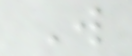W
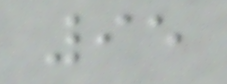95
